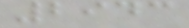2943
